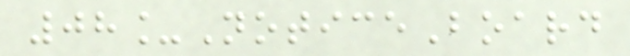08_NoticeBoard
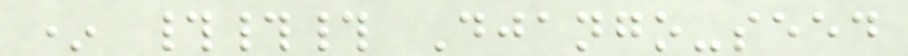* ### Django-seed
